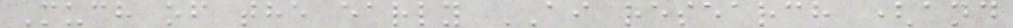Much of the early AI research (and
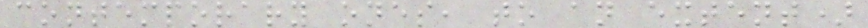contemporary ones, to an extent)
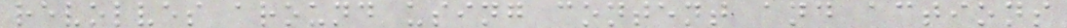revolves around using content and actions
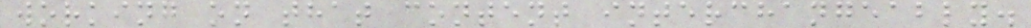working on that content interchangeably.
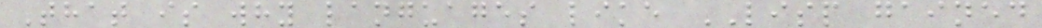That is why languages like LISP gained
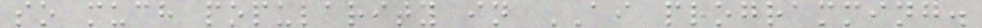so much popularity in AI programming.
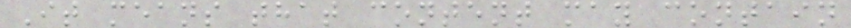It means that content may contain
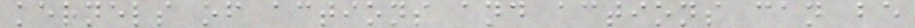kernels of actions and actions can be
